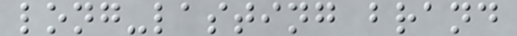long-lasting brand
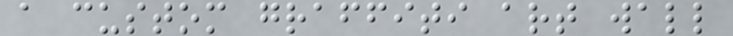a custom graffiti art wall
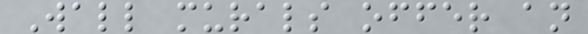Wall murals offer an
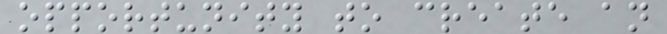opportunity to create an
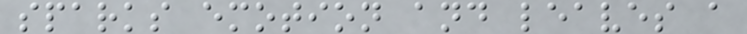sparks emotion and leaves a
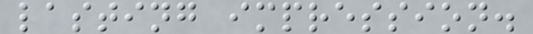lasting impression.
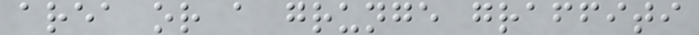area or a grunge graffiti
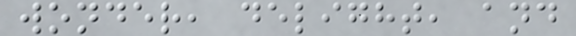wonder, delight, and
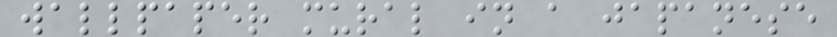wallpaper mural in a japanese
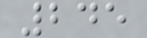245
